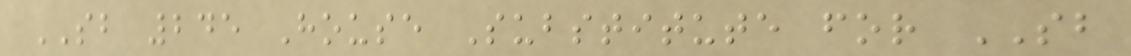SB 245 House Substitute for SB
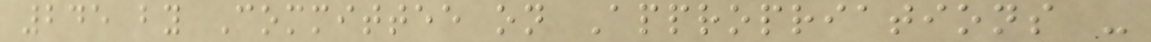245 by Committee on Appropriations -
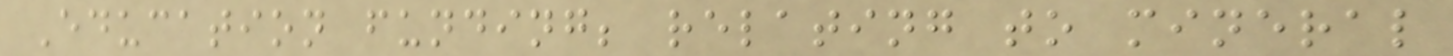Education funding; relating to mineral
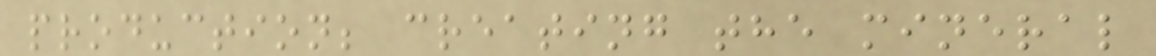production; creating the mineral
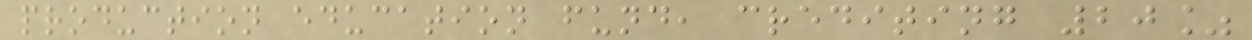production education fund, crediting 20%
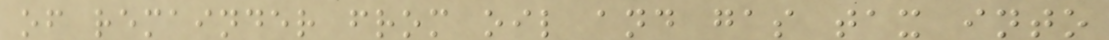of remainder from oil and gas tax into
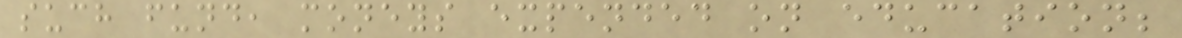such fund, moneys expended on education;
